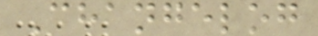Changelog
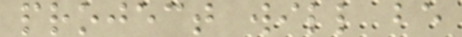project will be
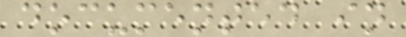documented in
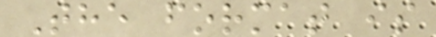The format is
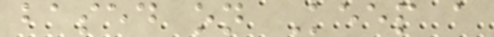based on Keep a
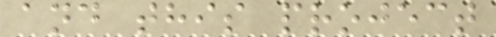and this project
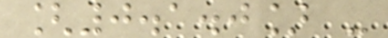[0.1.0] -
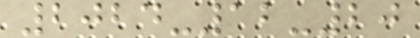2024-12-20
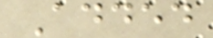Added
